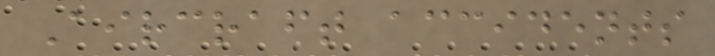Aircraft accidents
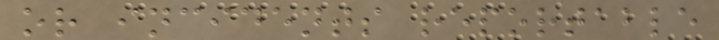or incidents reportable
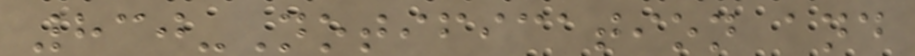830-Notification and
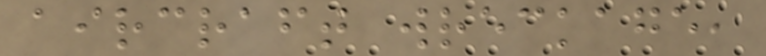aircraft wreckage,
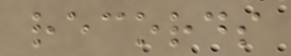records
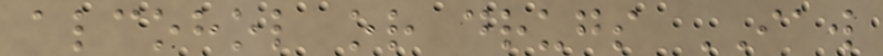alcohol or drugs IAW
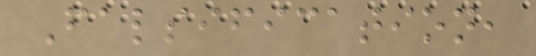Falsification,
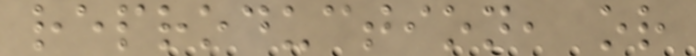reproduction, or
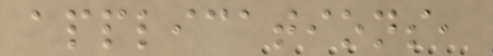applications,
